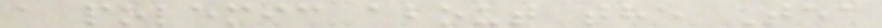a polemic about the Tea
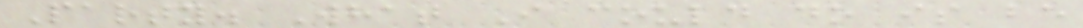Party. What I could do is be
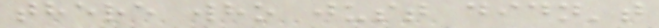there who just didn't
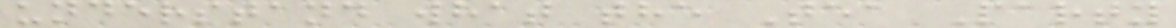understand what the Tea Party
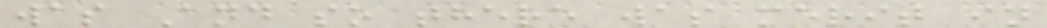was And so there was merit in
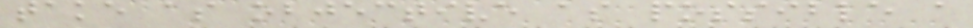take as objective as possible a
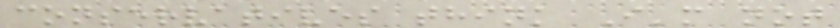conservatives think I'm not
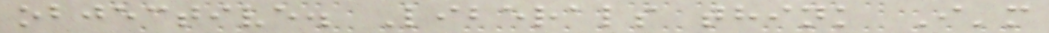objective. Liberals think I'm
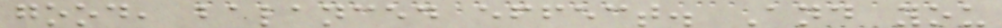good, balanced effect. And you
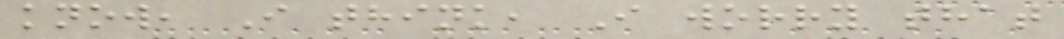know, I think, I worry that
